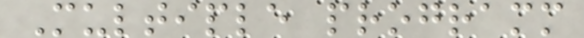Multiple programm
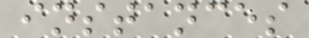instances
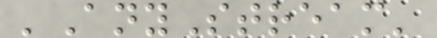'AnyStream'
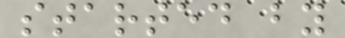started by
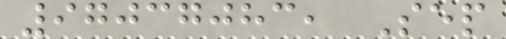97037083, Sep
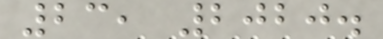23, 2020.
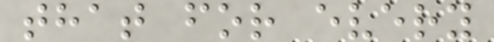that for every
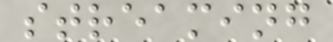streaming
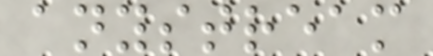anystream
